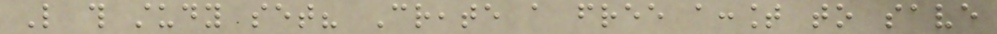Like this study set? Create a free account to save
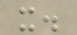it.
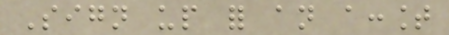Sign up for an account
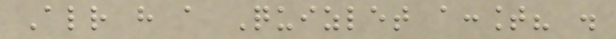Already have a Quizlet account? .
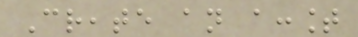Create an account
